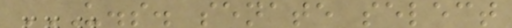U.S. SENATE SELECT
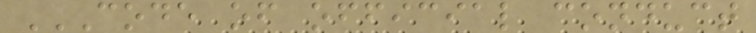CODE OF OFFICIAL CONDUCT
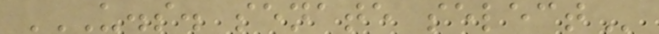U.S. SENATE SELECT
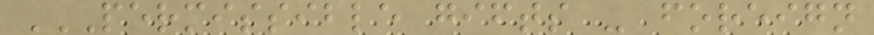PERMISSIBLE GIFTS - FOREIGN
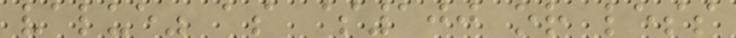value" as $100 or less
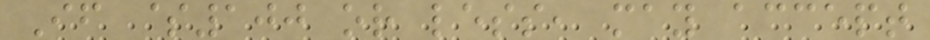If $100 or less, may accept
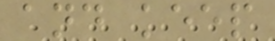and keep
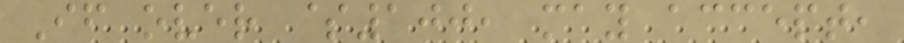If over $100, may accept,
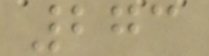273
